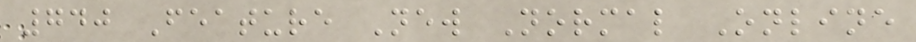740 Feature New Normal Online
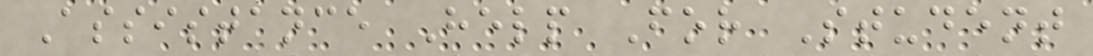Assistance Help For Student
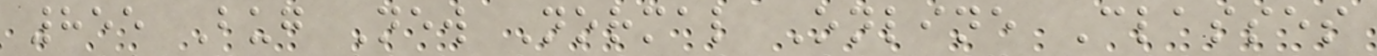855 Bug New Normal Online Classes
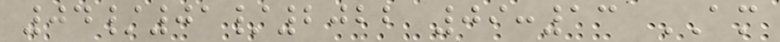04/01/2022 09:13 AM
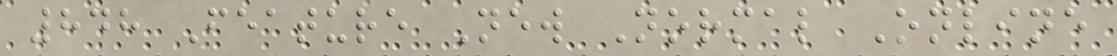848 Feature New Normal Online
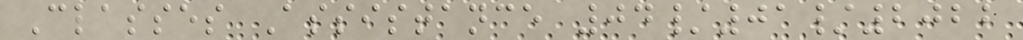Classes Assistance 04/01/2022
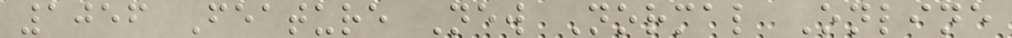1056 Feature New Normal Online
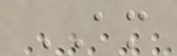AM
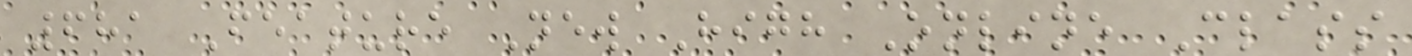681 Feature New High Online Class
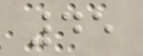45
